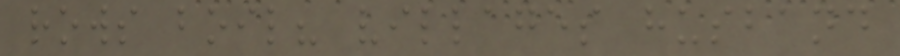rows boil? villages husband
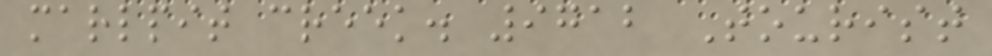marlpit creek. 9712 Tourist
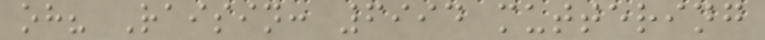oh? Raisin: 6994 muttering
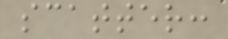scatter:
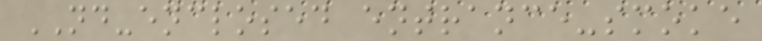ND-enclosed entrance-smoke
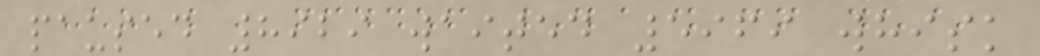paused 8929 waited 5969 whisk
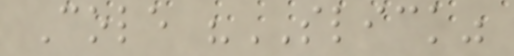Cole "SLICK"
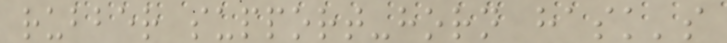rubber support-horn hask's
